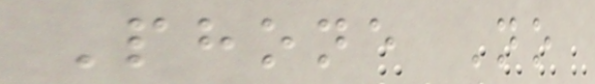Phone No
